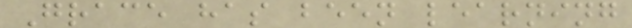Grace has been learning
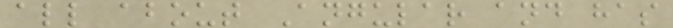all about Angular and has
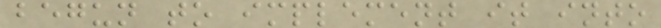begun to implement it into
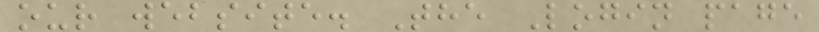our website. The Login page
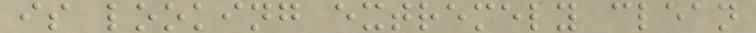is looking extremely clean
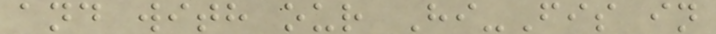and with our Hi-Fis in
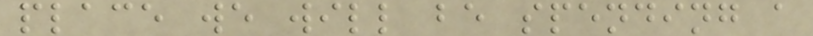place we will be spending a
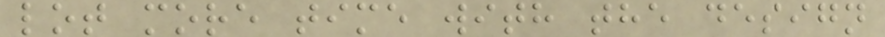lot more time with the design
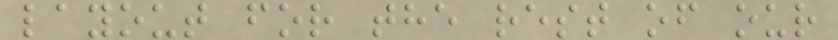layout for the rest of our
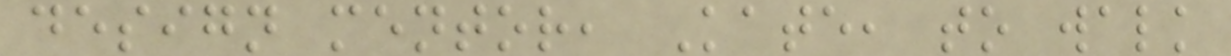design mentor, Kate, to walk
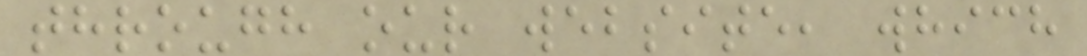through our website, which
